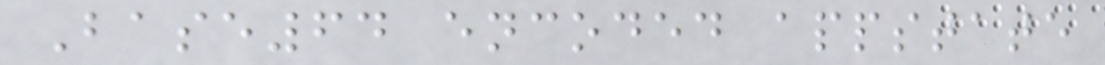Base64 encoded appstate
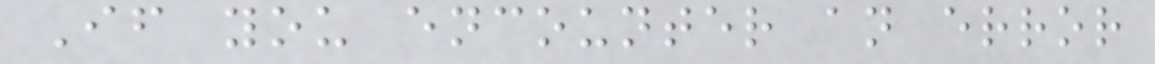If you encounter an error
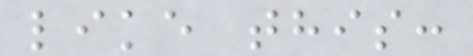like this:
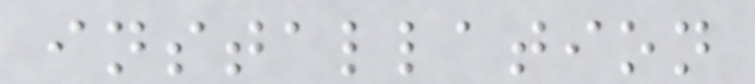installation
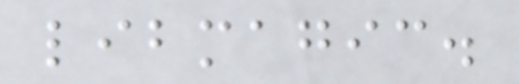libmagic.
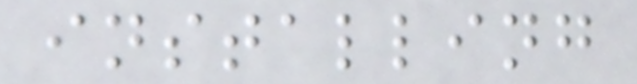installing
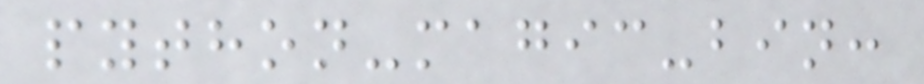python-magic-bin:
